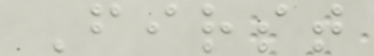First
